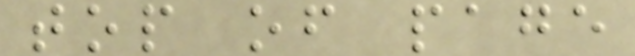top of page
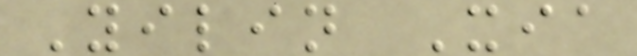Yilin Xia
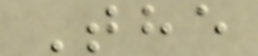The
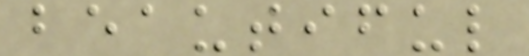beautiful
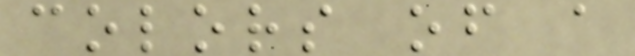colors of a
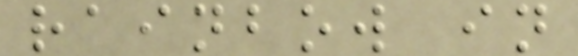rainbow in
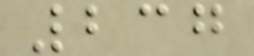237
